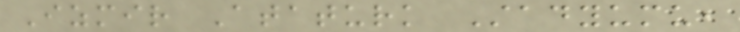Izmir Ataturk Stadyumu,
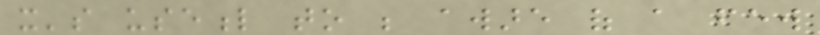it's useful to be aware of a few
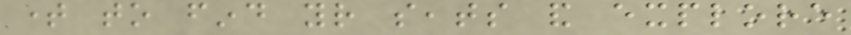time to find your seats and explore
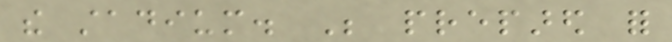the stadium. Be prepared for
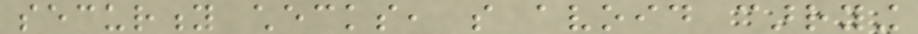security checks, so avoid carrying
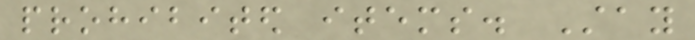prohibited items. Stay
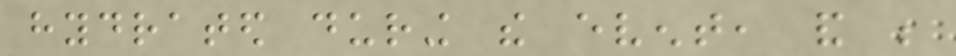hydrated during the event, and be
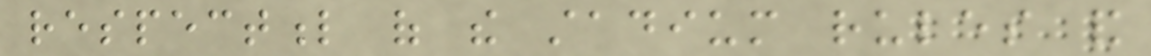respectful of the stadium rules and
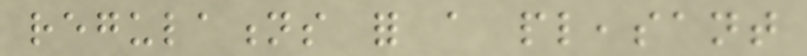regulations for a pleasant
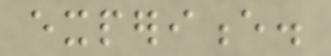experience.
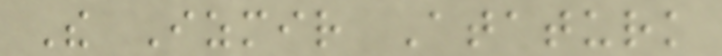The Izmir Ataturk
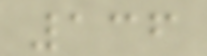136
